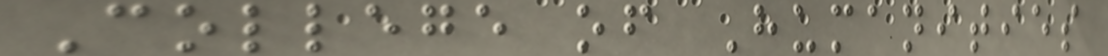College of Humanities
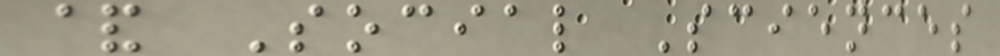& Social Sciences
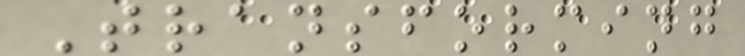Transforming
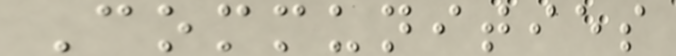Communities
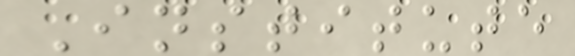Institute
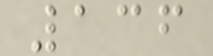136
